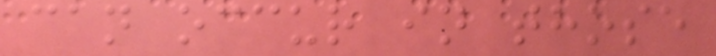can occur in those
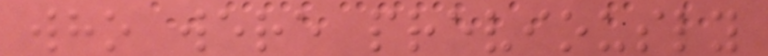who were previously
